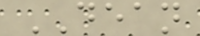DEAN
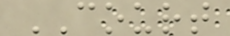COURT
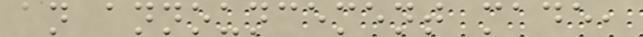an announcement made,
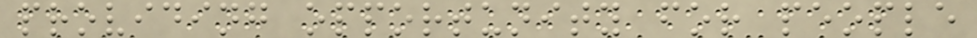providing opportunity for people
